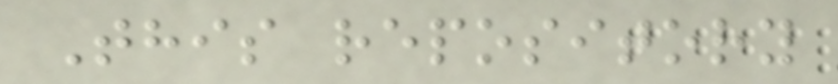This repository
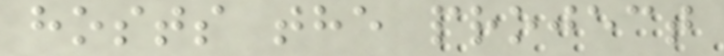hosts the project
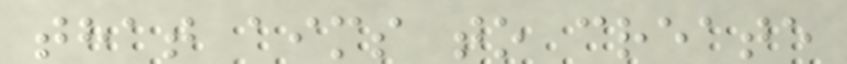that aims to create
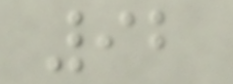92
